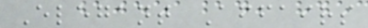Elegant Affairs
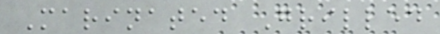Marinated Grilled
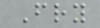Fry
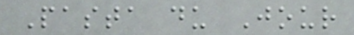Pasta du Jour
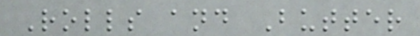Rolls and Butter
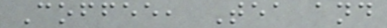Coffee, Tea and
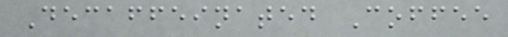Decaffeinated Coffee
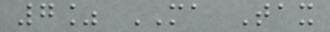7% MA Tax
